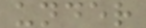under
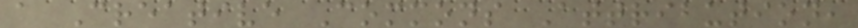a Creative Commons Attribution,
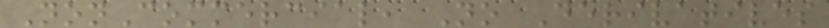NonCommercial, No Derivatives
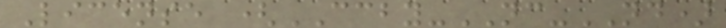License (CCBY-NC-ND)
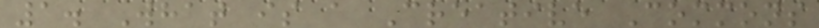1. What is a Creative Commons
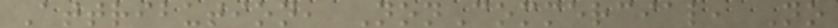Attribution, NonCommercial, No
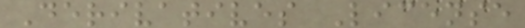Derivatives License
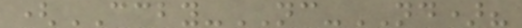(CCBY-NC-ND)?
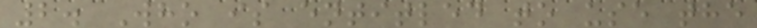2. Who is entitled to use the
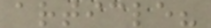article?
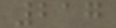217
